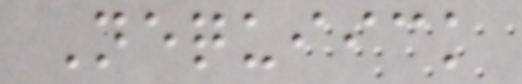Nequiick
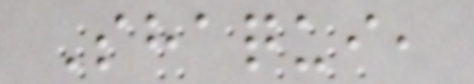Shaqui,
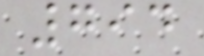794
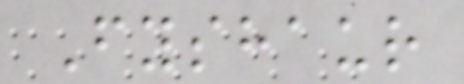Fyshaur
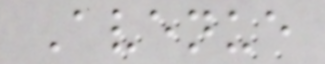Avenue
